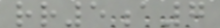rr5a7
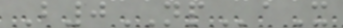B0NPaX
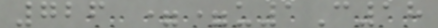726 ==u1C18
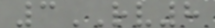3RV8
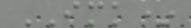IMK*
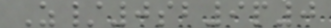Z/0sb9p0
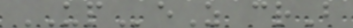UPeZ crB
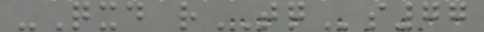-Qxd rTQs77
